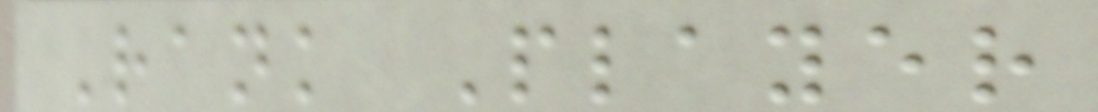Rank Player
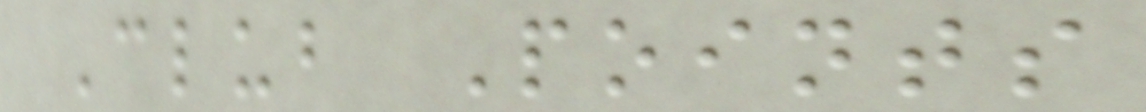Club Points
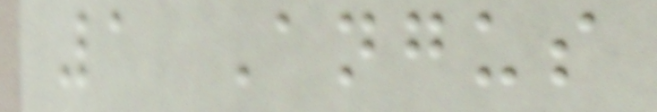1 Angus
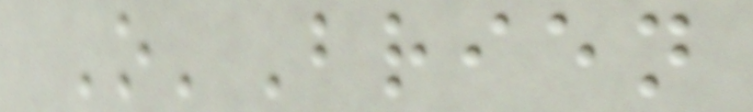O'Brien
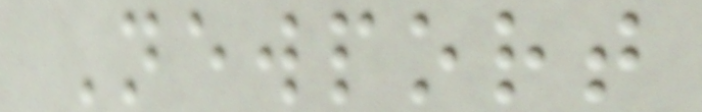Newport
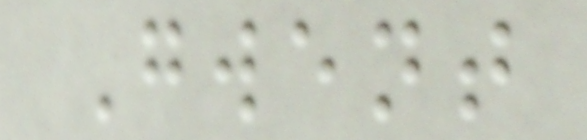Gwent
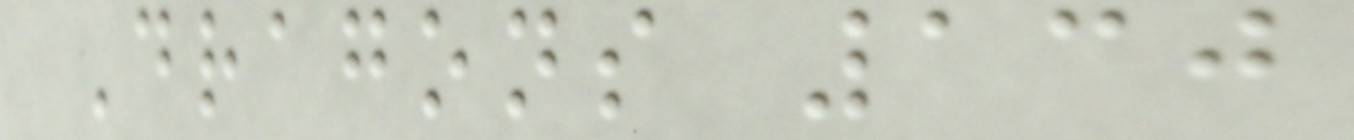Dragons 130
